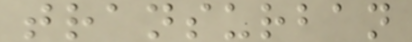transurban
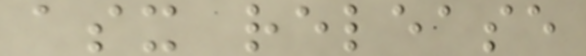asx release
